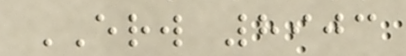ERW 8903
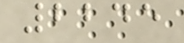2245
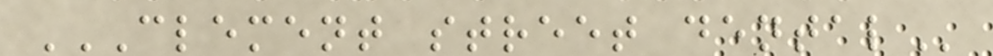CLEMENT STREET DENTAL
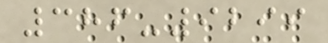386-9299
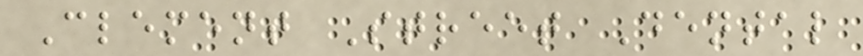Clement Street Dental
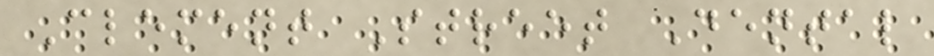Clement Street Dental
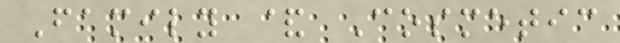Family & Cosmetic
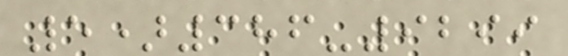5)386-9299
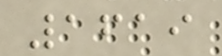1619
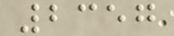2357
